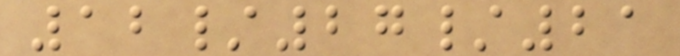12/27/21
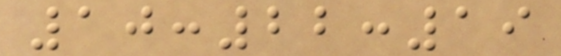10:22:19
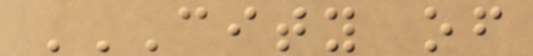CITY OF
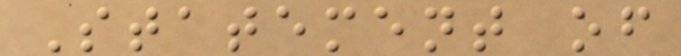Statement of
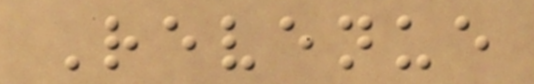Revenue
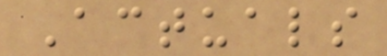Actuals
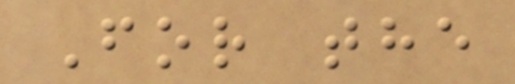For the
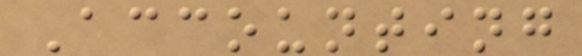Accounting
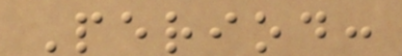Period:
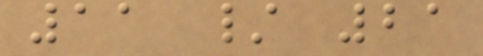11 / 21
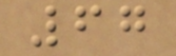67
